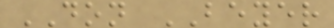DON BEYER
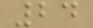24
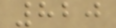820
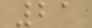21
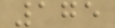175
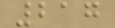217
